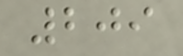209
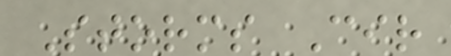Storms Cir
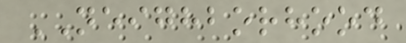NEIGHBORHOOD
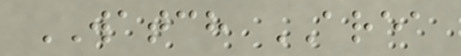WATCH AREA
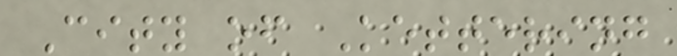City of Kettering
